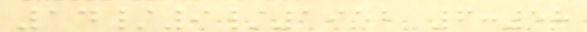14/9/1952 6:58
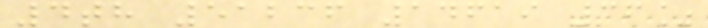4th 51236 14619 36%
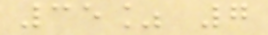35% 7
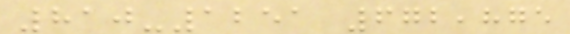810-1251 672,875
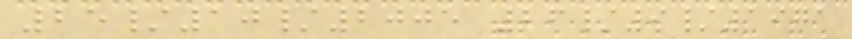25/10/2005 26/9/1971
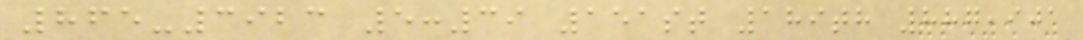865-3923 5:39 151st 189th 887,901
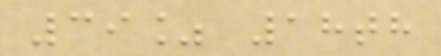39% 18th
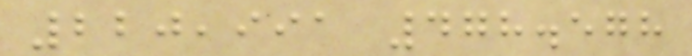220,991 478.578
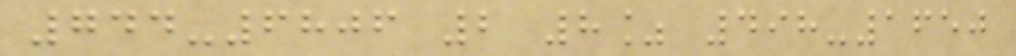744-6806 2 8% 498-1650
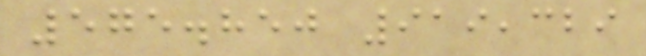575.850 919,329
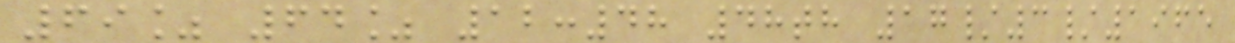69% 64% 12:48 48th 17/3/1965
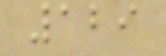129
